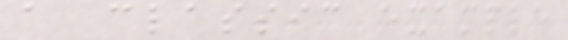a classic example
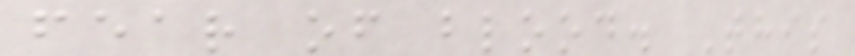fear of blood. This
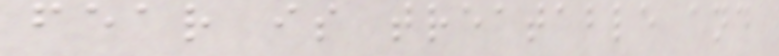fear is treatable and
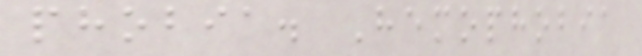phobia. Hemophobia
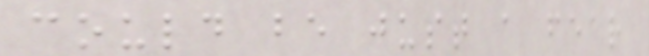could be just a fear
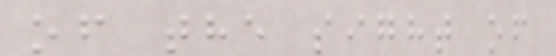of the sight of
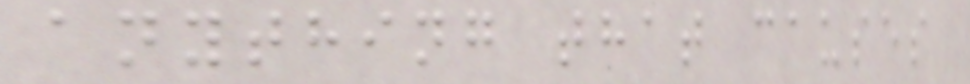anything that causes
